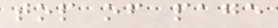top of page
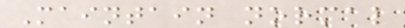Maintain normal
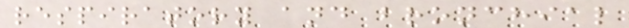respiratory and bronchial
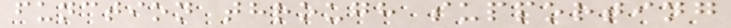function through supporting
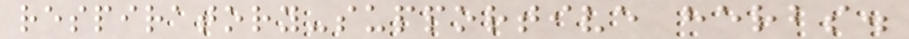respiratory-supportive herbs.
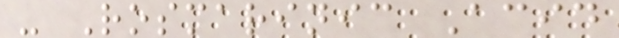- Rosmarinic Acid
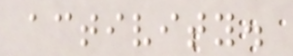activity.
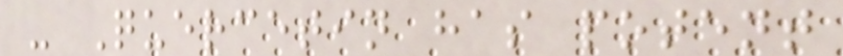- Quercetin has potent
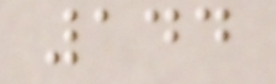144
